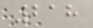218
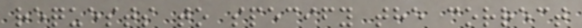requests to specify the correct
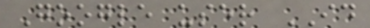Google user ID
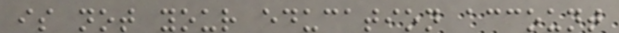is not your education account
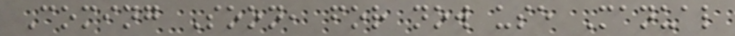Coming Soon, for now use Manual
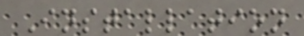Installation
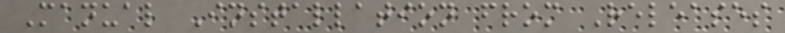Manual Installation from Releases
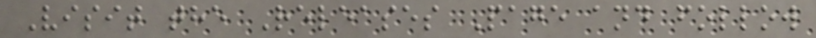Visit the Releases Page and follow
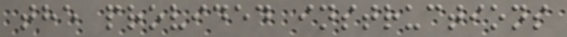the provided instructions
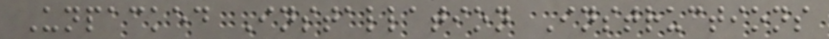Unpacked Installation Instructions
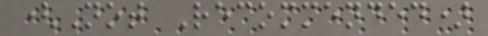(Not Recommended)
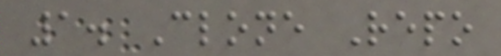1. Clone Repo
